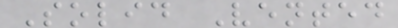Solid Vented
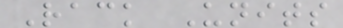Rack Units
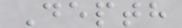Depth
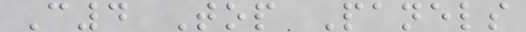C4 Top Panels
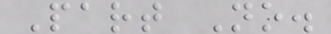Part No.
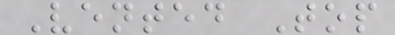Vented Top
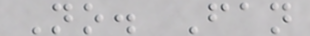No. Fan
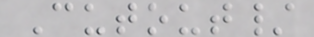Cutout/
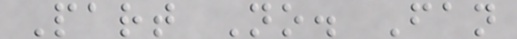Part No. Fan
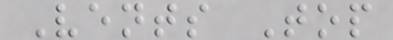Vents Top
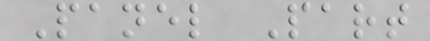Panel Part
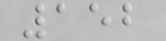152
